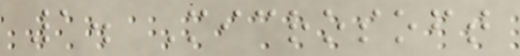1. Microsoft
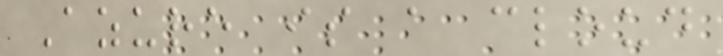Azure is a cloud
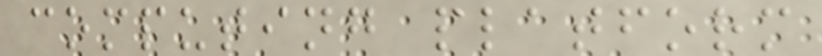computing platform
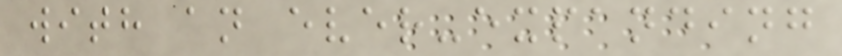with an ever-expanding
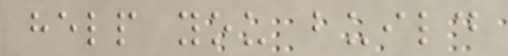help you build
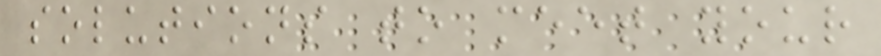solutions to meet your
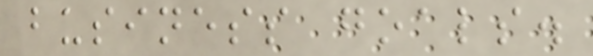business goals.
